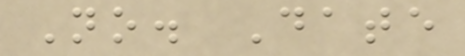No. Date
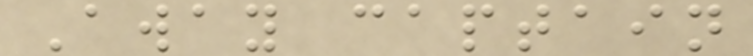Away captain
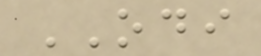ODI
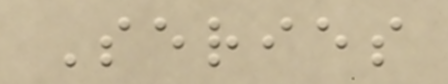Series
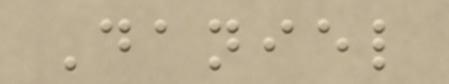Daniel
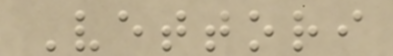Vettori
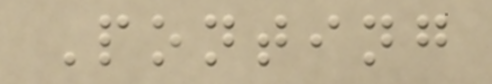Ponting
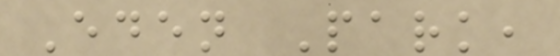Eden Park,
